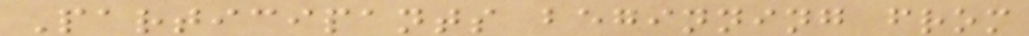Participants beginning from
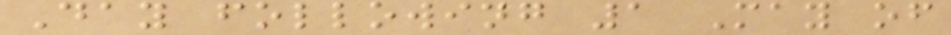Day following 1 May of
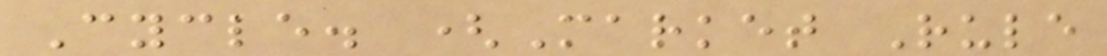Cycle. (Market Rule
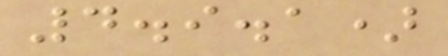4.9.1)
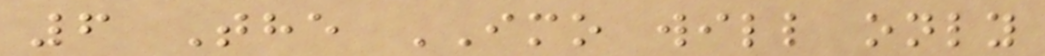6 The IMO will only
